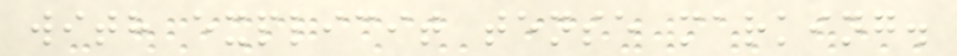with explicit tense marking.
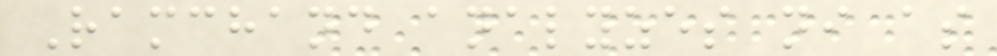Ramchand analyzes ni as
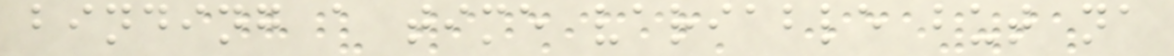binding a time variable but na
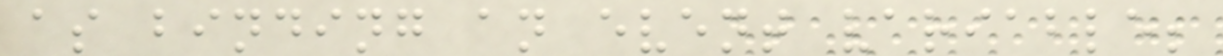as binding an event variable;
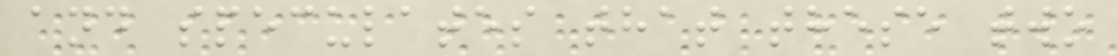and speculates that these two
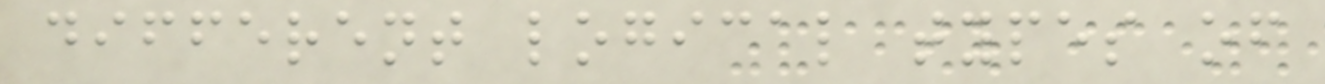different logical types of
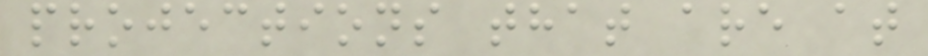projections that are at
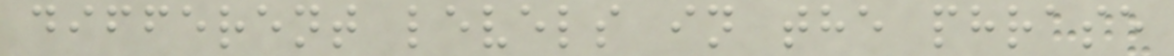different levels in the phrase
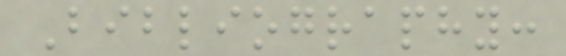Bibliography:
